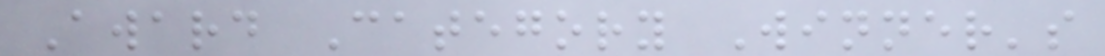Award Category Winner's
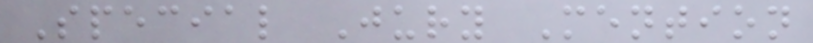Special Jury Mention
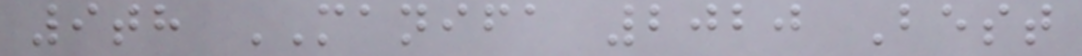9th MANIFA 2020 Best
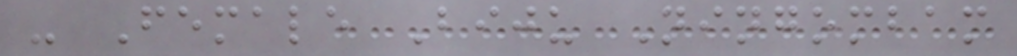- Female Biju Ningombam
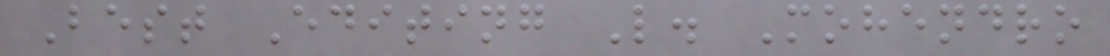Best Editing L. Mohendro
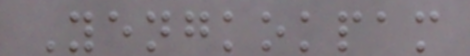Yengkokpam
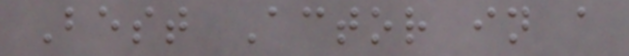Best Actor in a
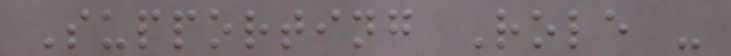Supporting Role -
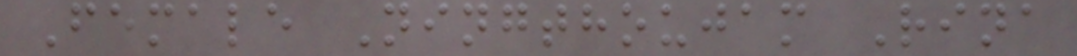Female Ningthoujam Rina
